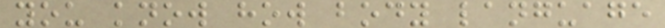you know how body language
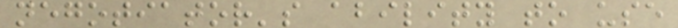negotiator's ability to use
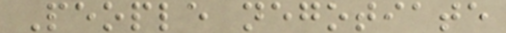People negotiate
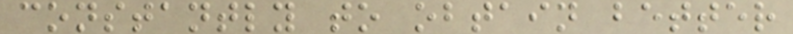constantly to obtain better
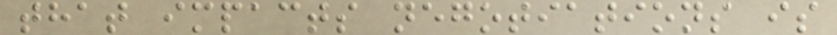that impacts negotiations is
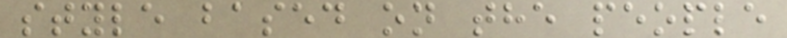style based on the people
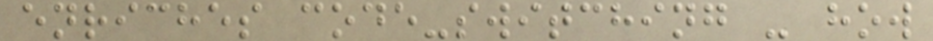enriches code-switching - how
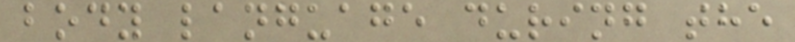body language during the
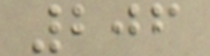206
